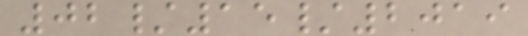02/15/2019
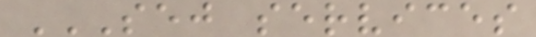SEJ SERVICES
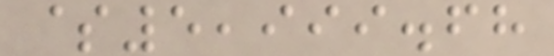$5,999.68
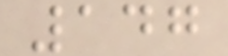147
